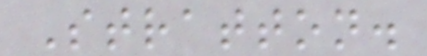Stratton.
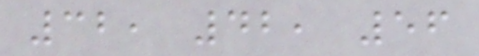32, 42, 56
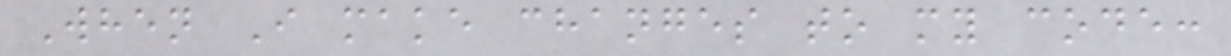When I make changes to my code:
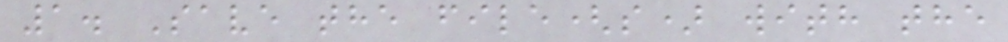1. Save the file(s) with the
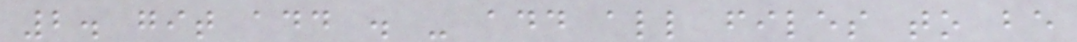2. git add . - add all files to be
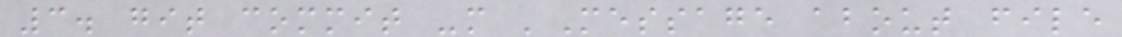3. git commit -m 'Message about file
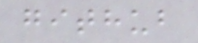github
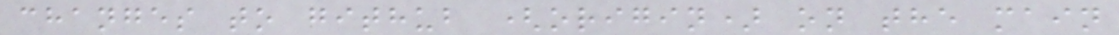changes to github (origin) on the main
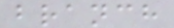branch
